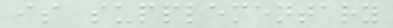is supplementary
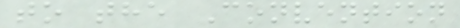to the Convention
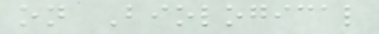on Biological
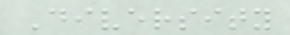Diversity
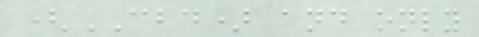(CBD) and only
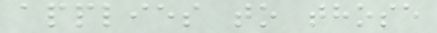applies to those
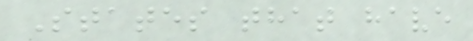States that have
